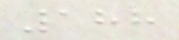188
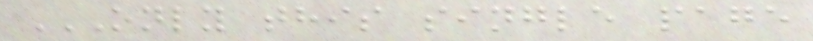ONLY THIS SINGLE PAGE
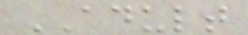ADULT
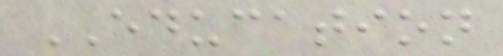EDUCATION
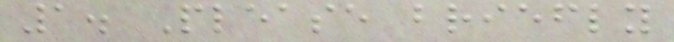1. Please briefly
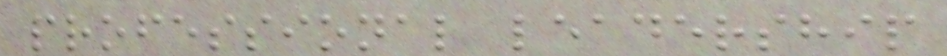professional leadership
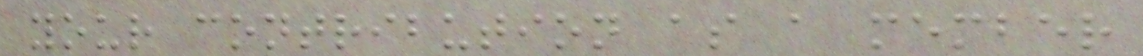your contribution as a member
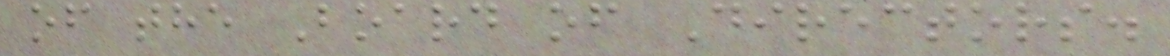of the Board of Directors.
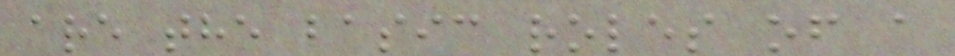are the basic roles of a
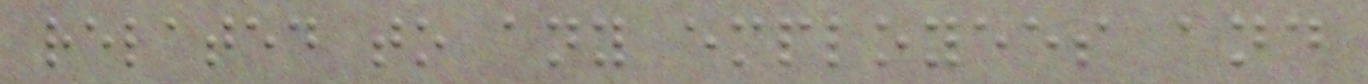related to any employees and
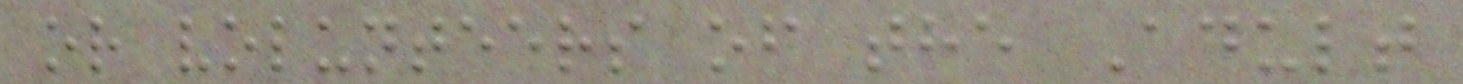or volunteers of the Adult
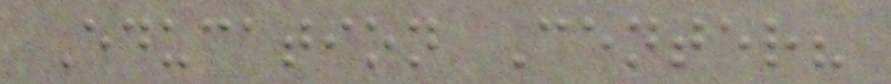Education Center?
